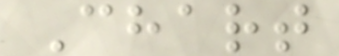Chart
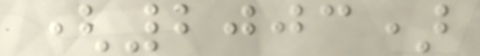(2003)
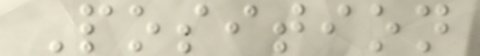Position
